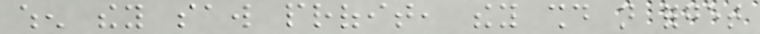when they saw profit, they should not forget
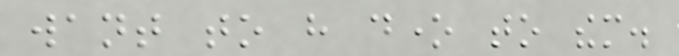want to have done to them.
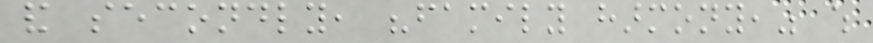and secondly, "family harmony," which
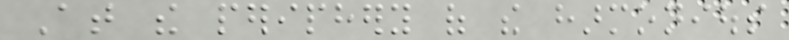At the periphery of the harmonious
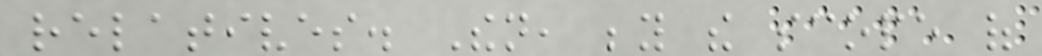relatives. Then, beyond the scope of
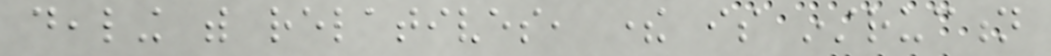dealing with relatives, there is instruction
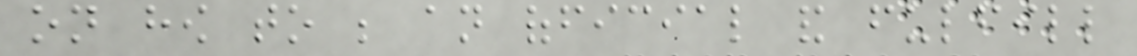on how to be an official and fulfill
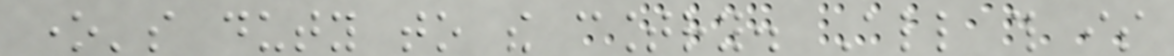one's duty to the country. All this is
